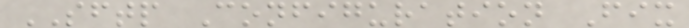SFTP Configuration Fix
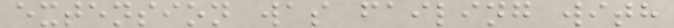extension was failing with
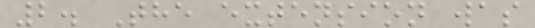2. The extension was
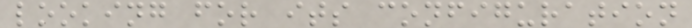looking for its configuration
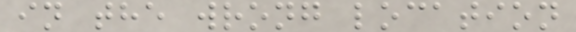in the wrong location
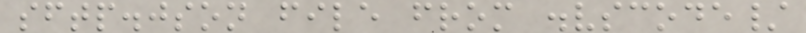sftp.json file from .vscode/
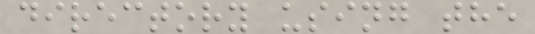directory using the
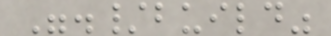"./build"
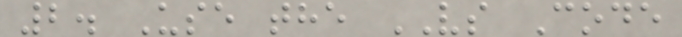2. Use the VS Code
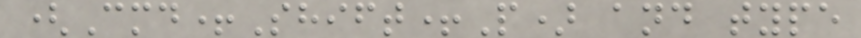(Cmd+Shift+P) and type
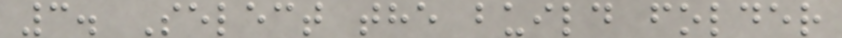3. Select the build folder
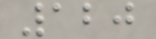120
